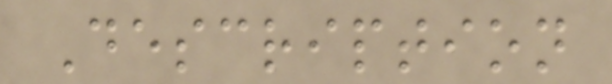Description
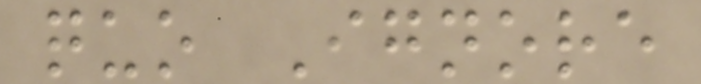quo Ignore
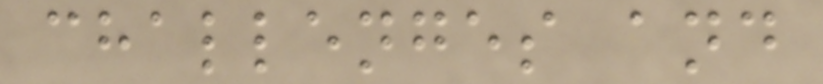challenges and
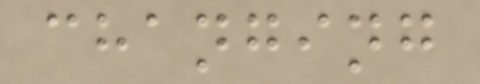changing
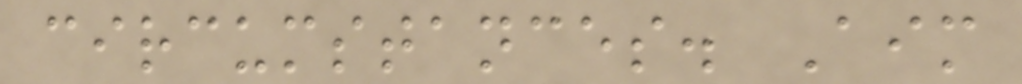circumstances. Aim
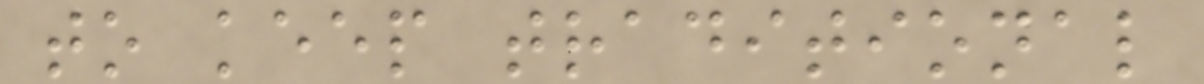to keep traditional
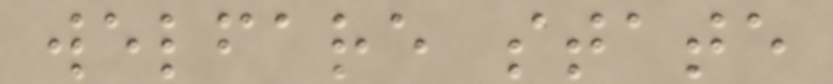welfare state
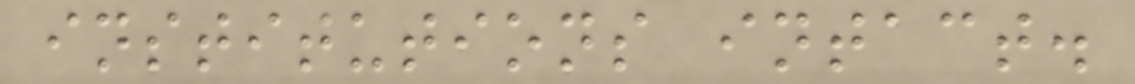institutions intact.
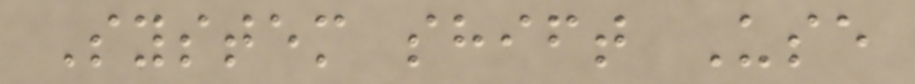System shift Use
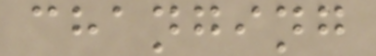changing
